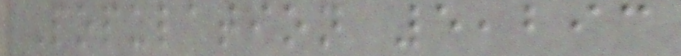Population 5,293
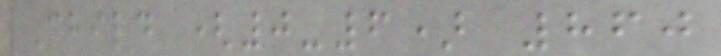Child (0-6) 860
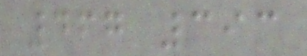467 393
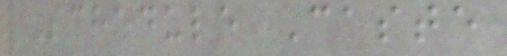Schedule Caste
